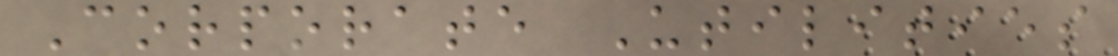Corporate Utilities
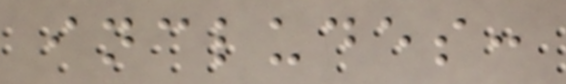includes:
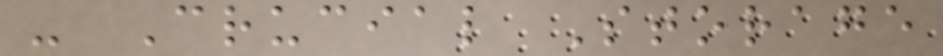- Crucial Storage
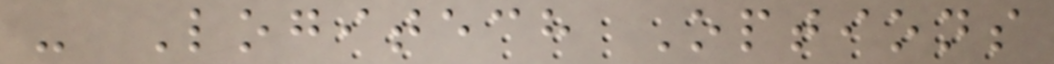- Logitech Options
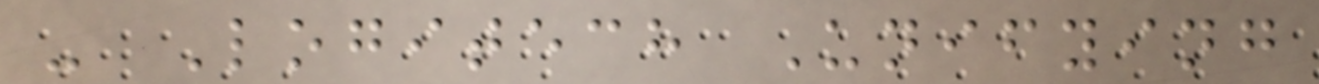- Logitech Unifying
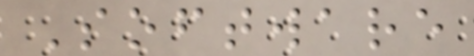Software
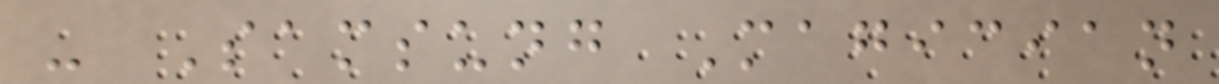- Samsung Magician
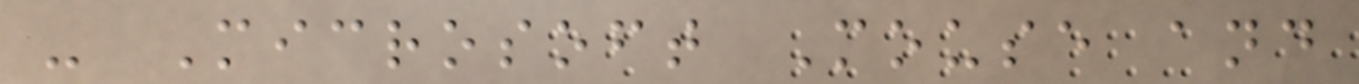- Microsoft Mouse and
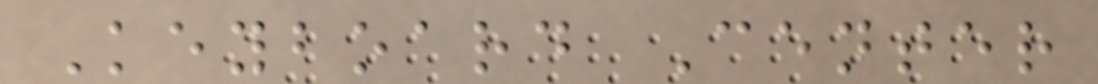Keyboard Center
